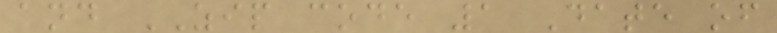and ZIP code 1 Date of
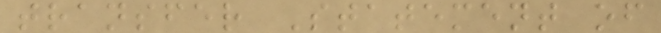transfer Statement of
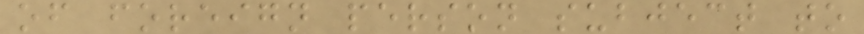of foreign person subject to
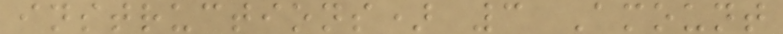instructions) 3 Amount
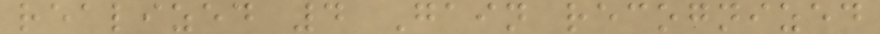realized 4 Gain recognized
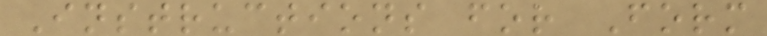Instructions for Form
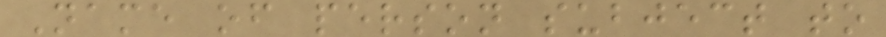Name of person subject to
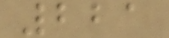221
